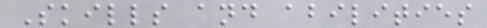Skills and abilities
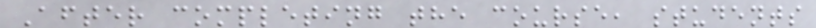After completing the course, students
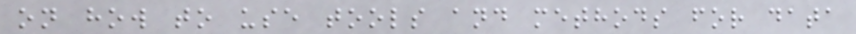on how to use tools and methods for data
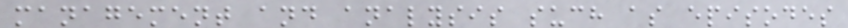management and analysis such as episodes
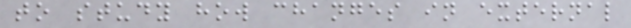to study how changes in external
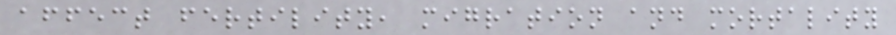affect fertility, migration and mortality
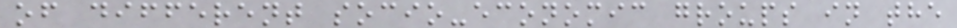of different socio-economic groups in the
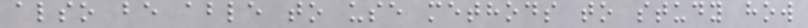also be able to use methods to study how
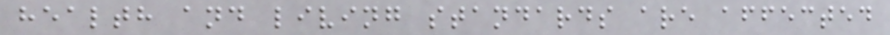health and living standards are affected
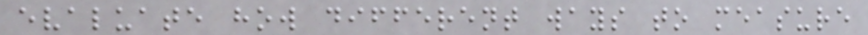evaluate how different ways to measure
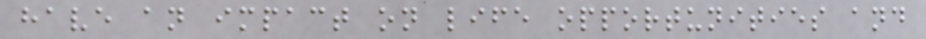have an impact on life opportunities and
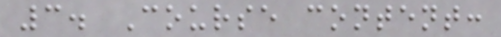3. Course content:
